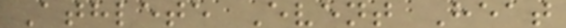Athlete Event Heat
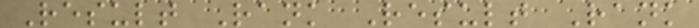Result Rank Result Rank
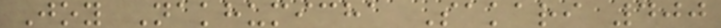Joy Nakhumicha Sakari 400
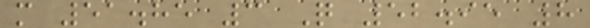m 51.85 3 Q 52.95 8
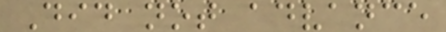Did not advance
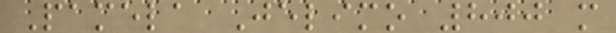Pamela Jelimo 800 m
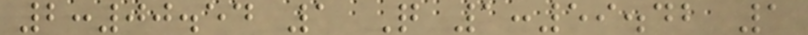2:00.54 1 Q 1:59.42 1
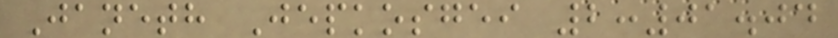Janeth Jepkosgei 2:01.04
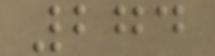274
